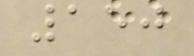150
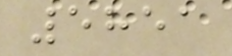5851
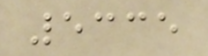5335
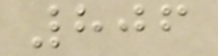806
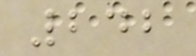242
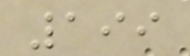199
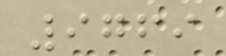9769
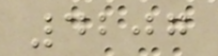4207
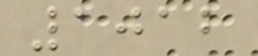1012
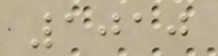1010
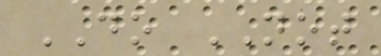DO NOT
